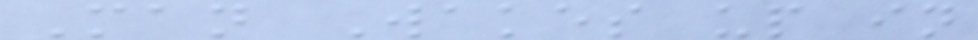Man Wakes up in
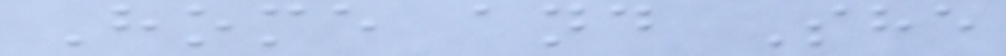Home and She
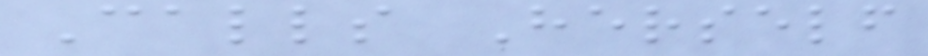Calls Herself
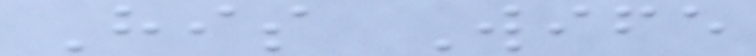His Wife
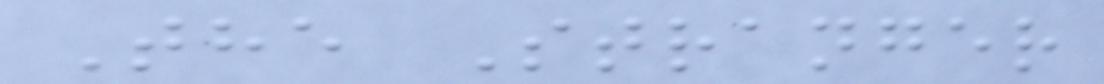The Stranger
